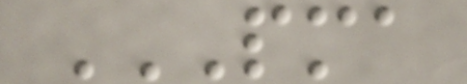PMA
